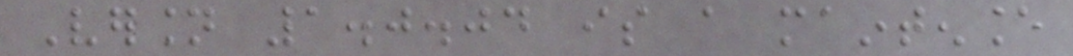Version 1.0.04 is a maintenance
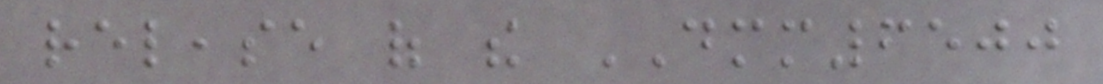release of the DMM6500
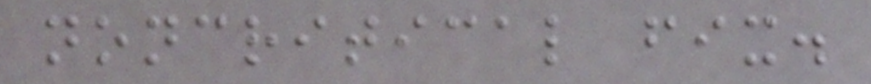noncritical fix.
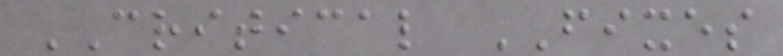CRITICAL FIXES
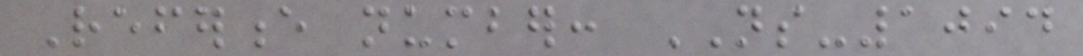Reference number: NS-1094
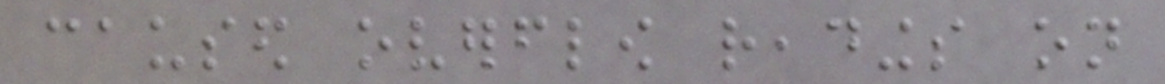caused overflow readings on
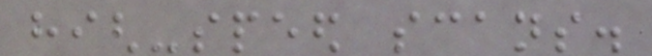high-speed scans.
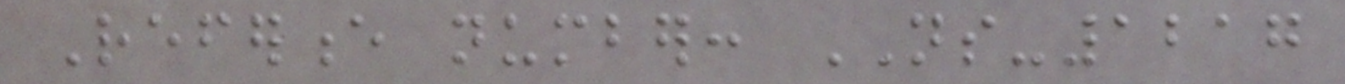Reference number: NS-1217
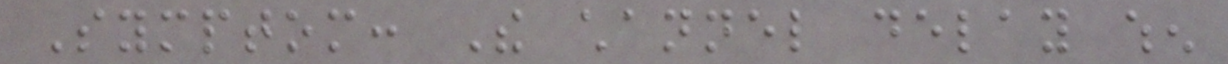Symptom: The channel delay when
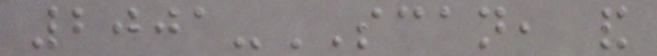2001-SCAN, and
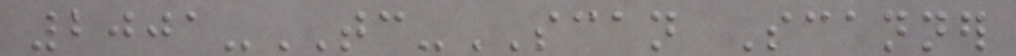2001-TC-SCAN Scanner
